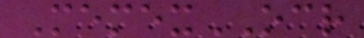MemexOCR
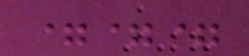===
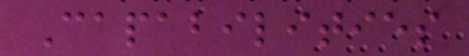Capabilities
